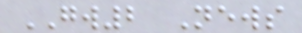GW2 News
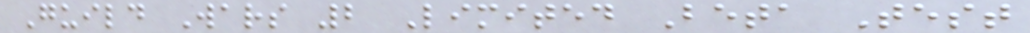Guild Wars 2 Limited Beta Test
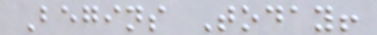Begins Today!
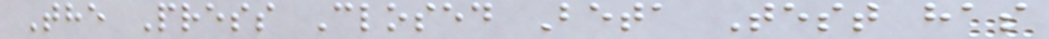The Press Closed Beta Test has
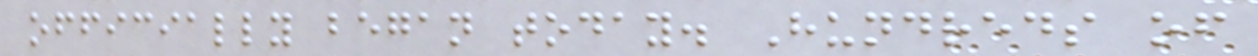officially began today. Hundreds of
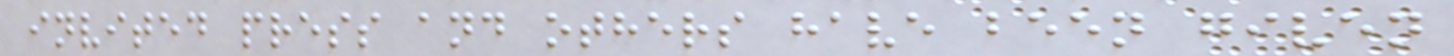invited press and others have been given
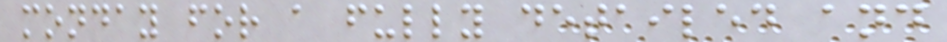monday for a fully detailed and
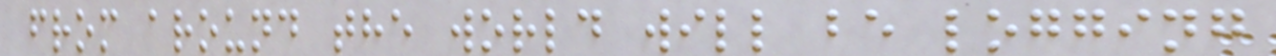from around the world will be logging
